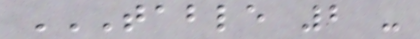TABLE 2 -
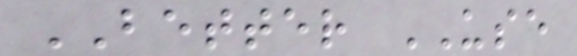BETTER USE
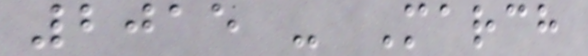2015 - March
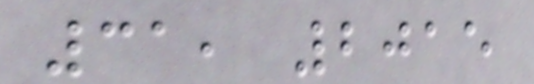31, 2015
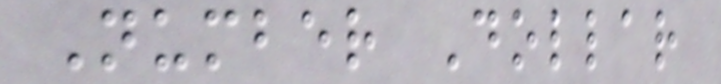Number Dollar
